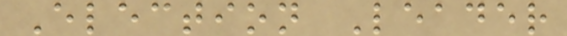Election Leader
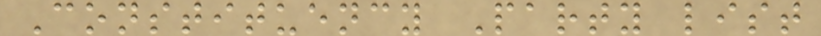Constituency Party list
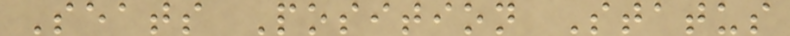Seats Position Status
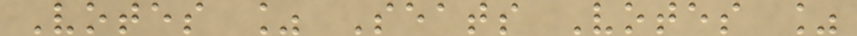Votes % Seats Votes %
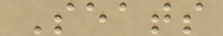Seats
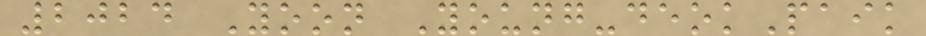2024 Yoon Young-deokPaik
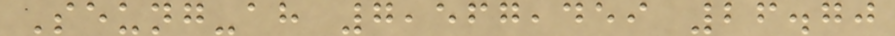Seung-ah 7,567,459 26.70
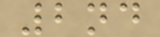2nd
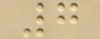7
